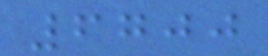6700
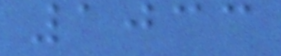1033
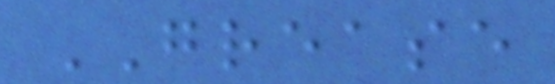GREASE
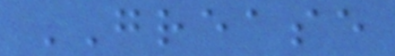GREASE
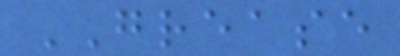GREASE
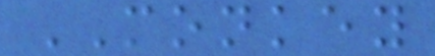MONKEY
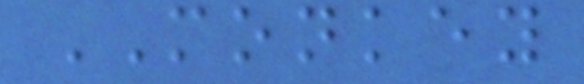MONKEY
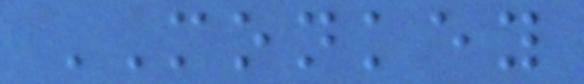MONKEY
